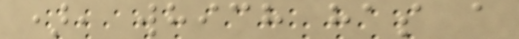), which has a
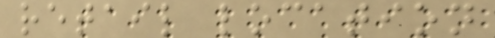retail location
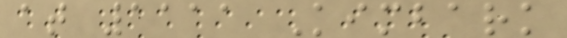at 1111 Kimbark
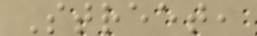Street,
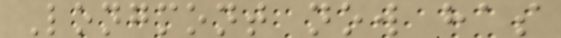Longmont now has
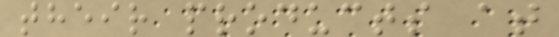their products at
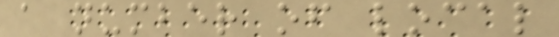a number of local
